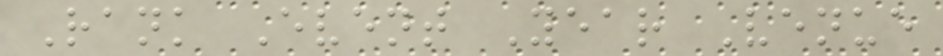Rank Event Year Venue
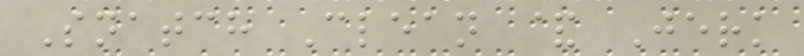Snatch Clean & Jerk
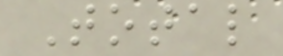Total
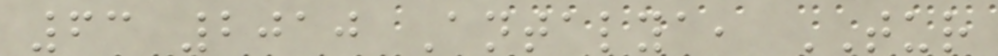63 2010 Antalya, TUR
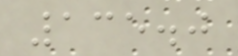135.0
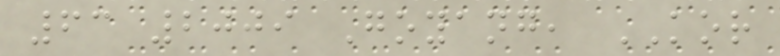63 2009 Goyang, KOR
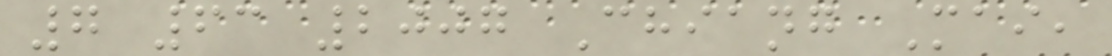7 63 2007 Chiang Mai,
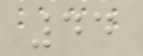44
